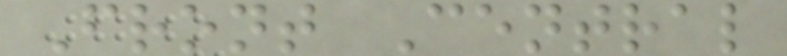Front Central
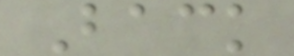Back
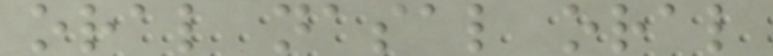oral nasal oral
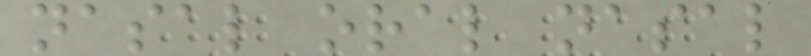nasal oral nasal
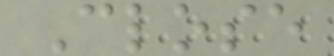Close
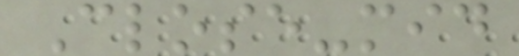Close-mid
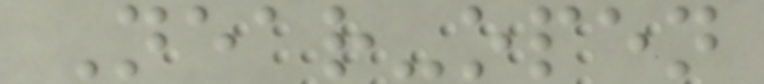Near-open
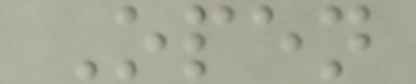Open
